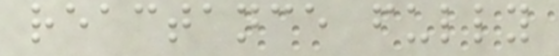reactance fully
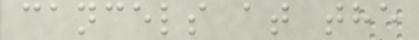cancels at the
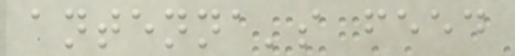antenna's feed
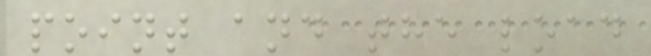point and the load
